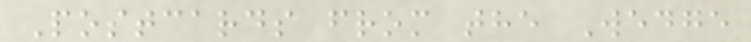Postcards from the Wedge
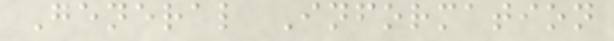General Information
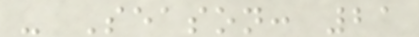- Season: 21
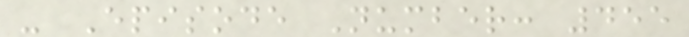- Episode Number: 455
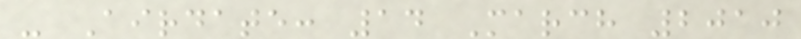- Airdate: 14 March 2010
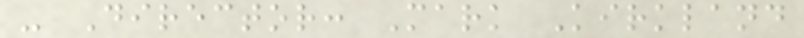- Director: Mark Kirkland
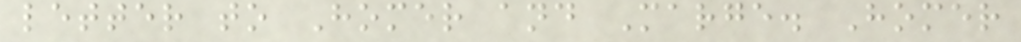letter to Homer and Marge. Homer
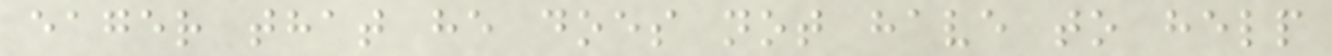eager that he does not have to help
